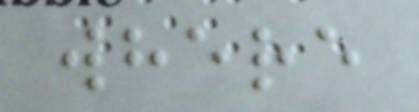where
